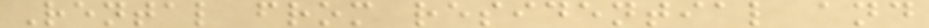Rental from residential and
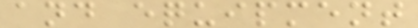and equipment
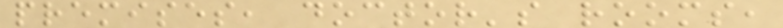premises, doctor's rooms,
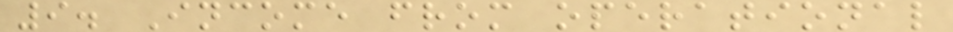9. Income from operational
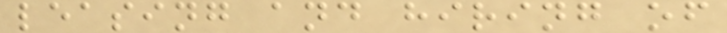leasing and hiring of
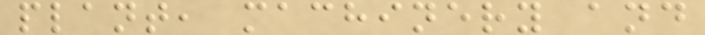plant, machinery and
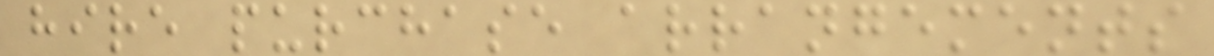hire purchase arrangements
